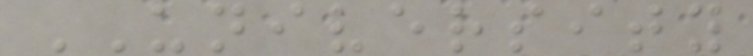UNIVERSITY
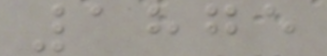1875
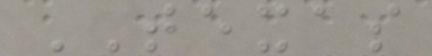TEXAS
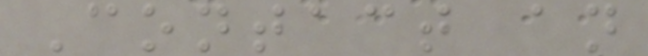Contact an
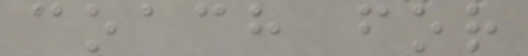coach for
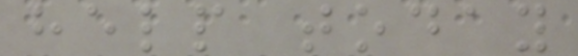help today
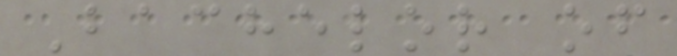Bachelor of
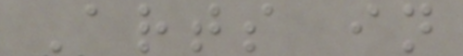Arts in
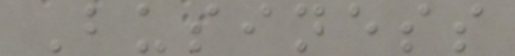Business
